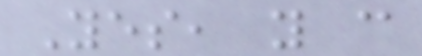Yes, you can
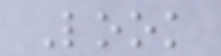Look
